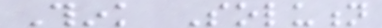Think Solution
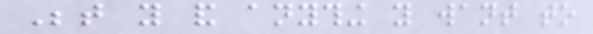Between you and anything you want to
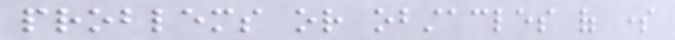problems or obstacles of some
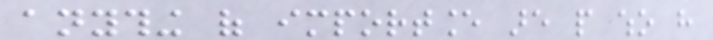anything of importance are people who have
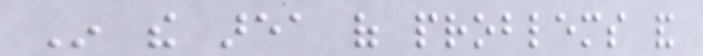In the area of problems and
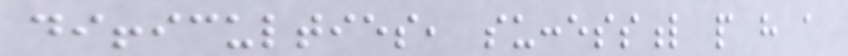difficulties, successful people have a
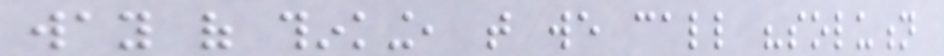way of thinking, that we call "solution
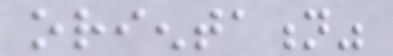orientation"
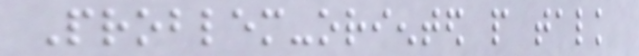Problem-oriented people talk
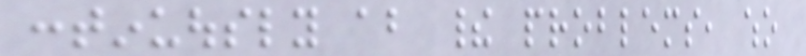continuously about their problems, who
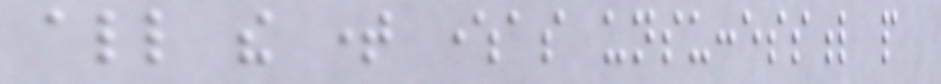all the time whereas unsuccessful people
